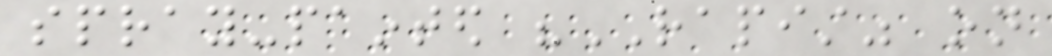spray-painted "RAPIST" on
